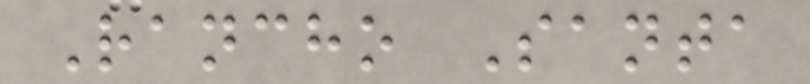Rancho Santa
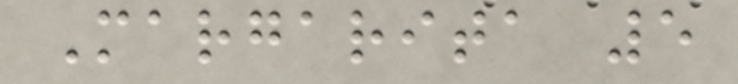Margarita 5
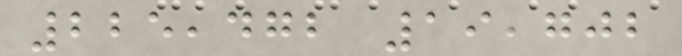225,472 19,702
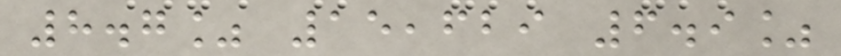8.7% 15,629 6.9%
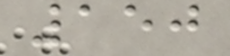150
